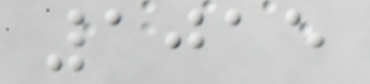1015
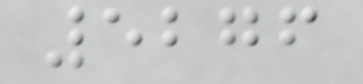5276
